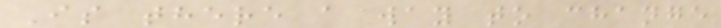Is there a way to change
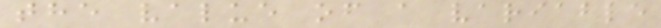the value of a variable
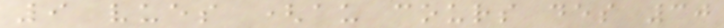9 vues (au cours des 30
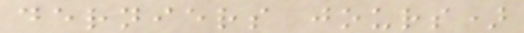derniers jours)
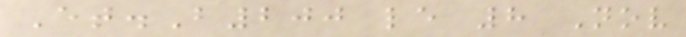Et.B200 le 8 Nov
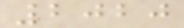2020
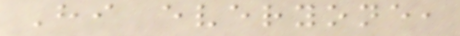Hi everyone,
